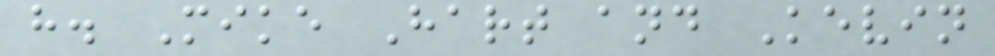h. Mike Hart and Kevin
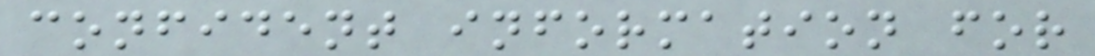confident information for
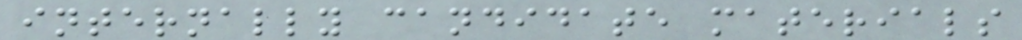internally candidate materials
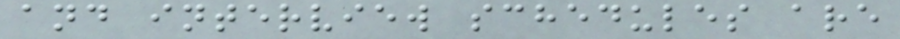and interview schedules are
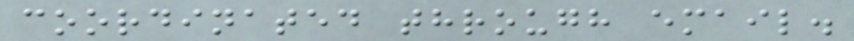coordinated through email.
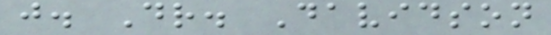j. Dr. Davidson
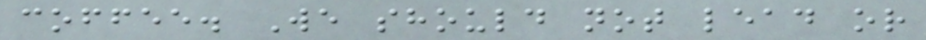coffee. We should not lead or
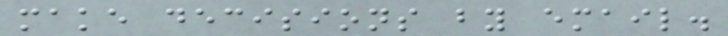make decisions by email.
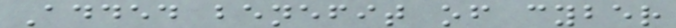Added benefit of cyber
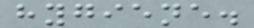hygiene.
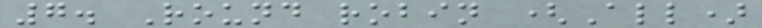7. Round robin (All)
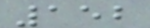152
